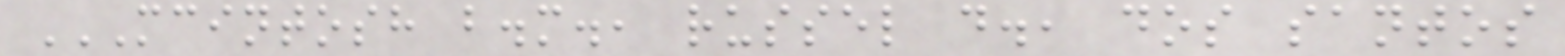MCINTOSH B.M., RUSSEL D., DOS SANTOS
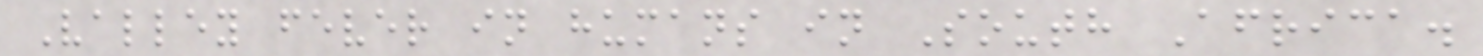Valley fever in humans in South Africa.
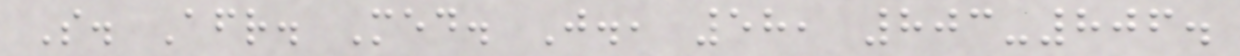S. Afr. Med. J., 58, 803-806.
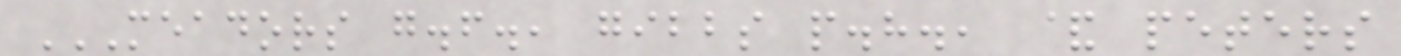MEADORS G.F., GIBBS P.H., & PETERS
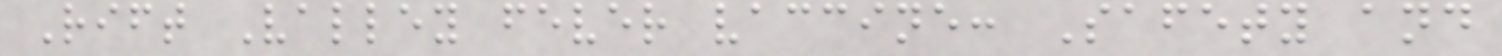Rift Valley fever vaccine: Safety and
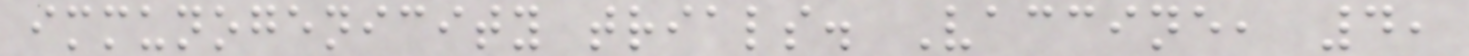immunogenicity trials. Vaccine, 4,
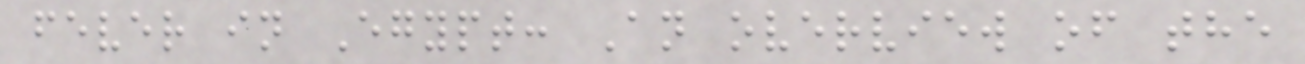fever in Egypt: An overview of the
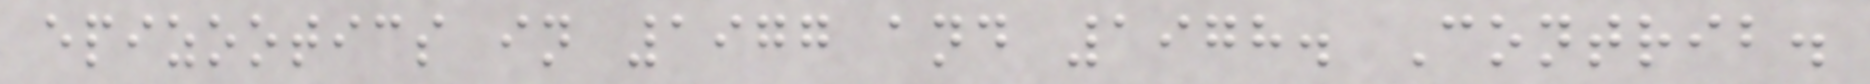epizootics in 1977 and 1978. Contrib.
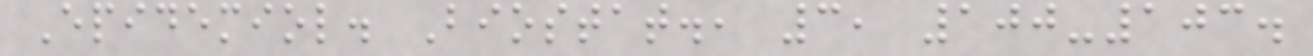Epidemiol. Biostat., 3, 100-103.
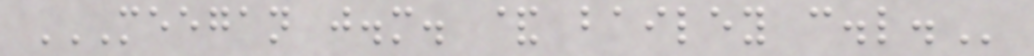MEEGAN J.M. & BAILEY C.L.
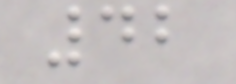42
